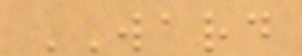WARD
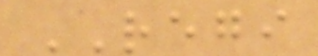REGI
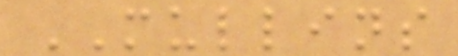MULLINS
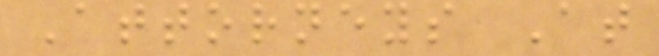Attorneys At
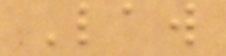Law
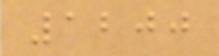1200
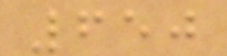650
